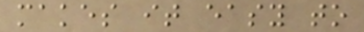makes it easy to
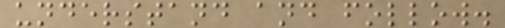understand and follow.
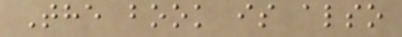The book is also
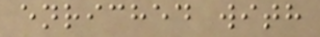enriched with
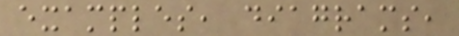examples, diagrams,
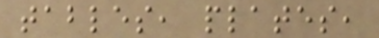tables, plates,
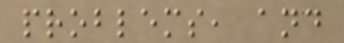problems, and
